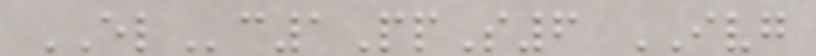ELc1PpS6 IVG
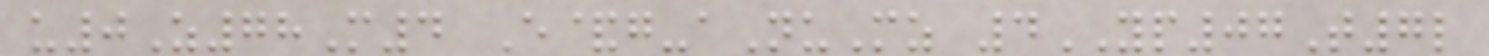u0Z78M4 E&g-aNuMz 4YP07T7l
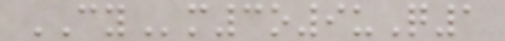CYm3o9uQ1
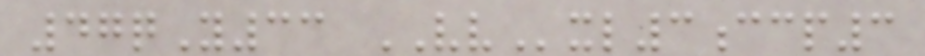47qY33 VVxl3ccp3
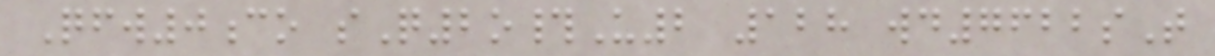Qfw0co sQ2o#U2 128 wd7622sT
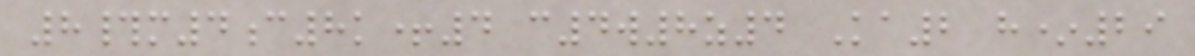8#m4c8k+4 c4w8z4 Ka2 h*29
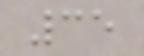35
